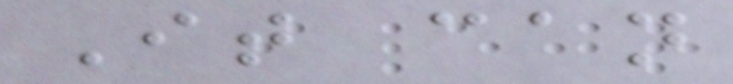It can
